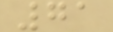71
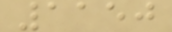1150
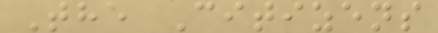The Citizens
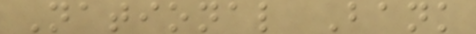National Bank
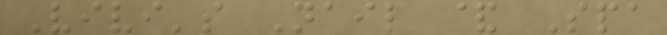Vivi's Nail & Spa
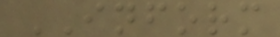INFORM
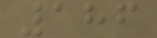186
